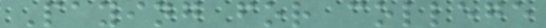Paying for college
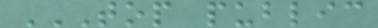TOP PUBLIC
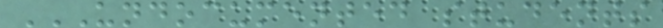UNDOCUMENTED STUDENTS
